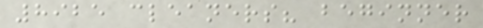8925 cleaners? beginner
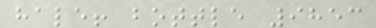hale! bottle 9853
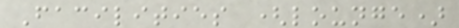Facilities (lounge)
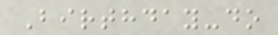Birthday-do
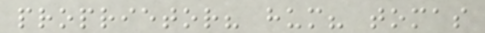proprietor? hum? tomas
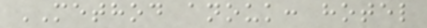METHOD anouk: hotel
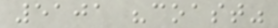5101 "coast"
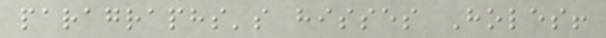paragraphs's hisses Holes!
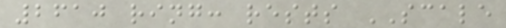2610 ring: rests SCALE
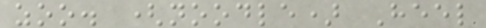zoo. (noodle) Heel
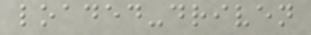loaded-driven
